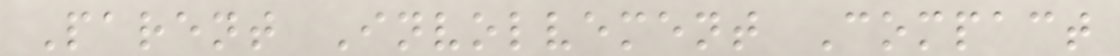Parent Involvement Compact
